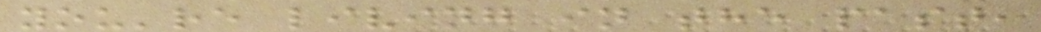you're living in the past,
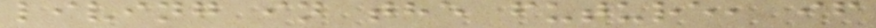living in the future, if
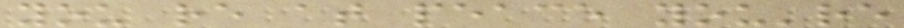you re at peace you're
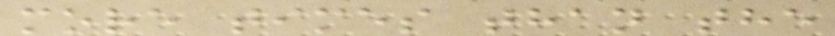more times than the
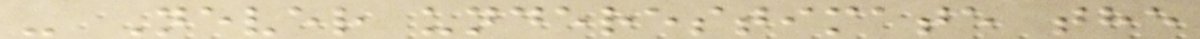- Never underestimate the
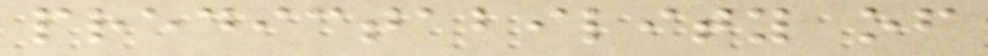predictability of
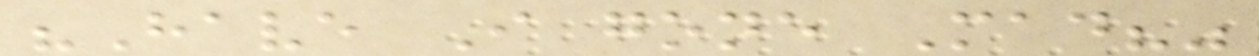"Have I gone Mad?"
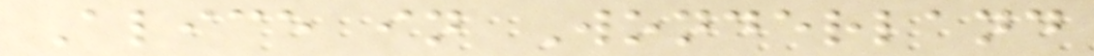Alice in Wonderland
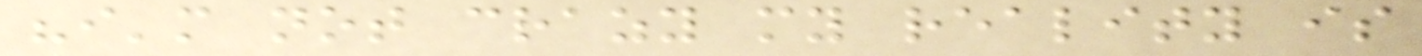"i'm not crazy my reality is
